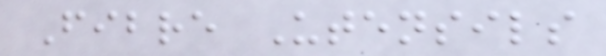Fibre Utensils
